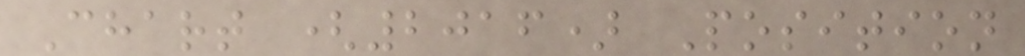Chart (2016) Position
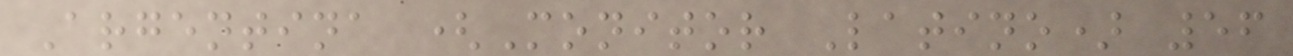Argentina (Monitor Latino) 56
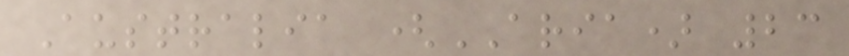Australia (ARIA) 23
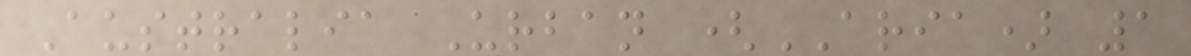Australia Urban (ARIA) 1
